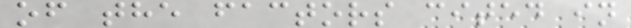of the factors cited in
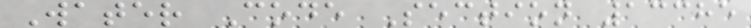Water Code Section 13385
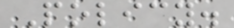Policy.
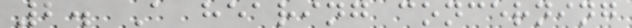2. A hearing concerning
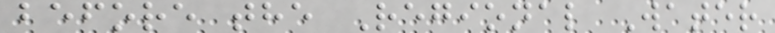before the Regional Water
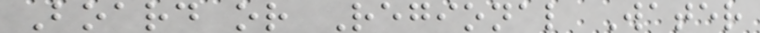Board or Regional Water
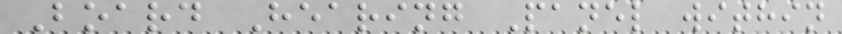Board Hearing Panel within
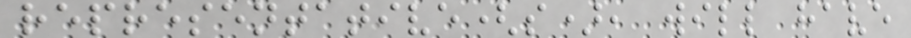representative(s), will have
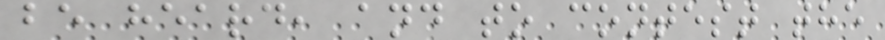be heard, and to contest the
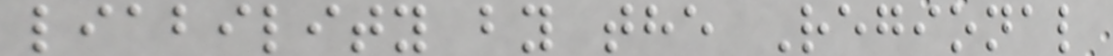liability by the Regional
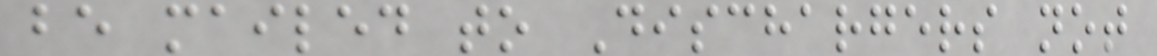be mailed to Dischargers not
